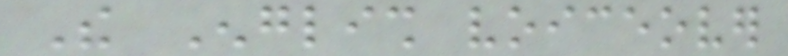The English voiceover
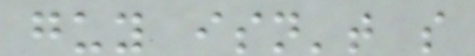guy isn't so
